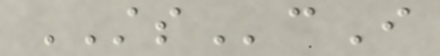STScI
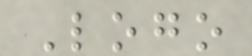Logo
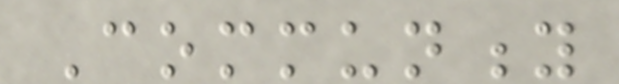Community
